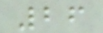26
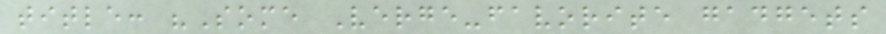title: "Some Verge-favorite gadgets
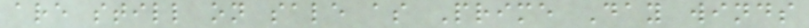are still on sale as Prime Day winds
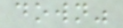down"
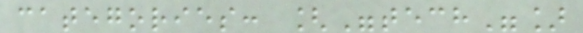categories: ["tech"]
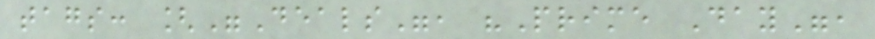tags: ["Deals", "Prime Day",
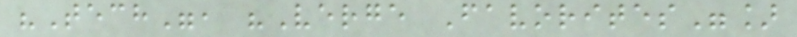"Tech", "Verge Favorites"]
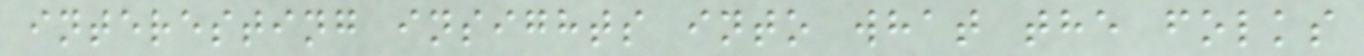interesting insights into what the folks
